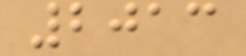2013
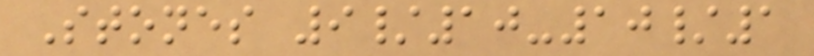Stones 9/10-10/1
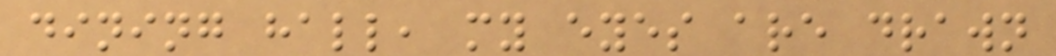dining hall, my eyes are drawn
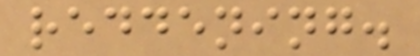reddening.
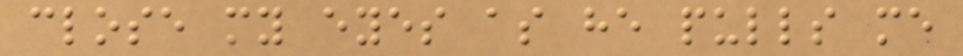close my eyes as he pulls me
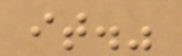it."
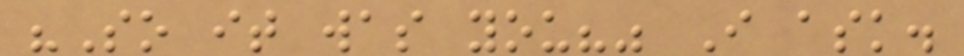"So it was you?" I ask.
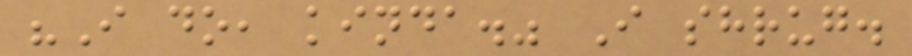"I do, kinda." I shrug.
